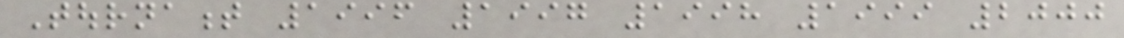Tournament 1996 1997 1998 1999 2000
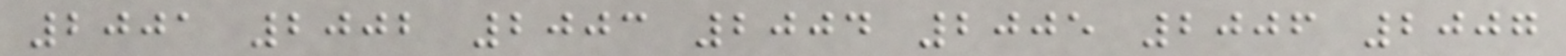2001 2002 2003 2004 2005 2006 2007
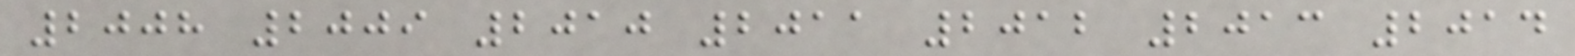2008 2009 2010 2011 2012 2013 2014
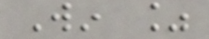Win %
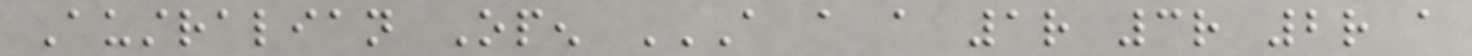Australian Open A A A 1R 3R 2R A
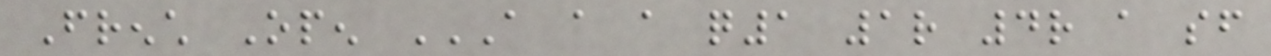French Open A A A Q1 1R 4R A SF
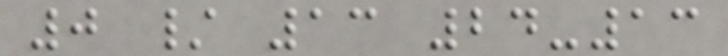0 / 13 24-13
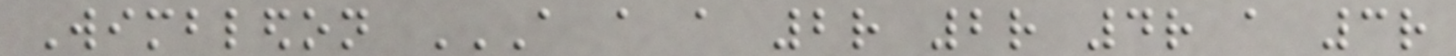Wimbledon A A A 2R 2R 4R A 3R
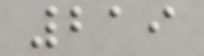219
